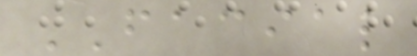FACIAL
